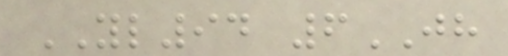YL94 6JH
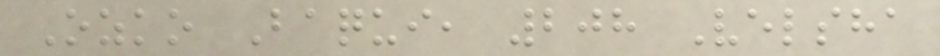Ozko Baqui, 208 Velsha
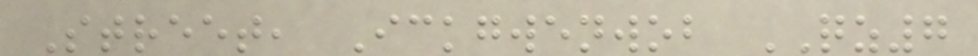Street, Ickgwenwob QZ7
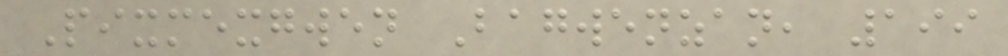Pixmexgwen Bagwenzan, 199
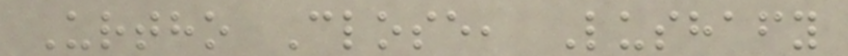Urtho Close, Lushafy
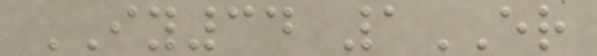IY34 1ER
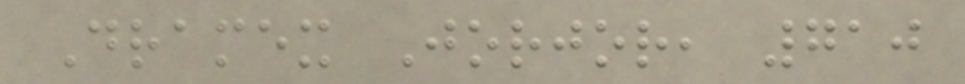Dramex Jorjor, 710
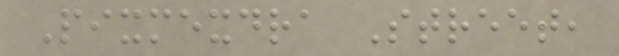Pixmexdra Street,
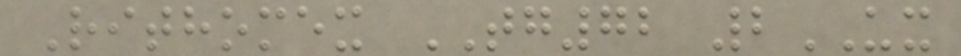Rithomex TG72 2UX
